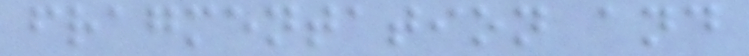fragmentation and
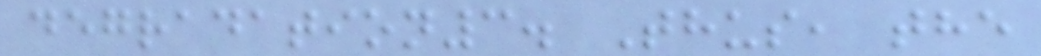degradation3. Thus, the
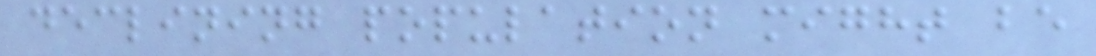declining population might be
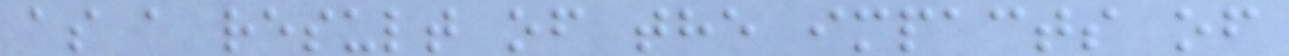as a result of the impacts of
